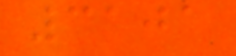3101
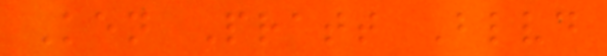Ken Pratt Blvd
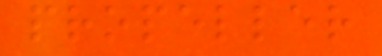propeller
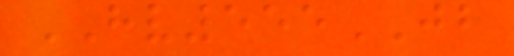HV555JB
